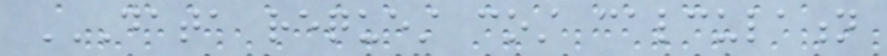DATA REQUEST COST CALCULATION
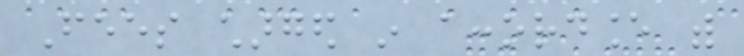Fees charged in accordance with
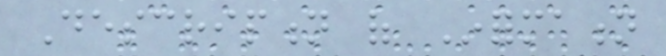Description of Information
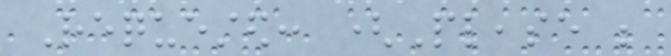Requested: (Please be
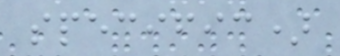specific)
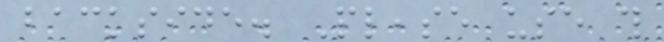backside. Please use this
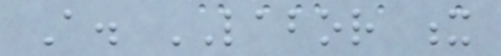A. LABOR x
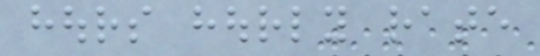hours hourly rate
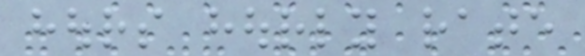hours hourly rate
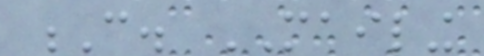C. MAILING
